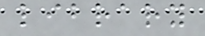library
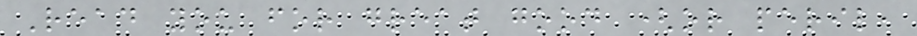Read you for great good (or peril,
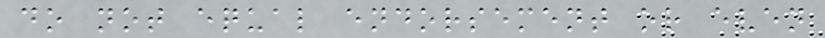do not equal endorsement or even
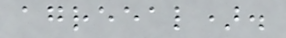agreeal).
